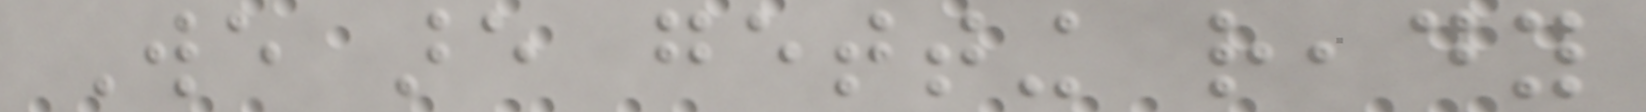We are getting ready
